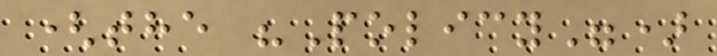(the "Policy")
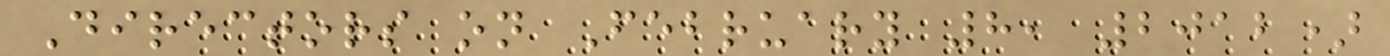Directors on February 8, 2012)
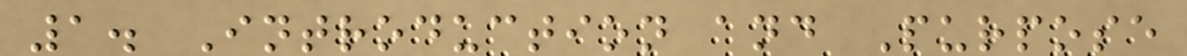1. Introduction and Purpose
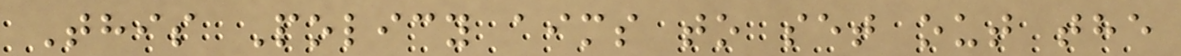This Policy aims to set out the
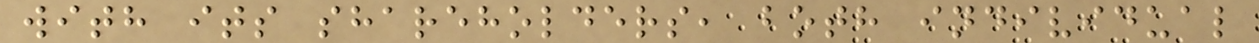with its shareholders, both individual
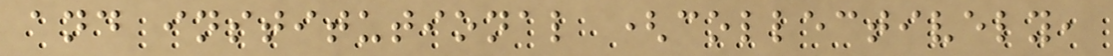and institutional (collectively,
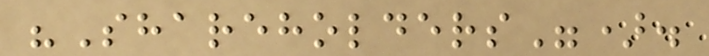"Shareholders").
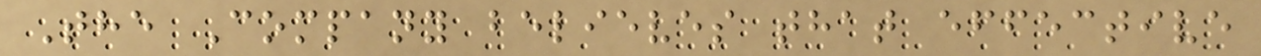The Company believes that effective
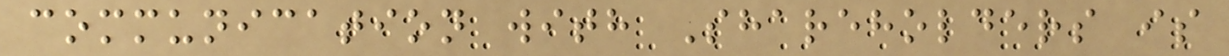communication with Shareholders is
